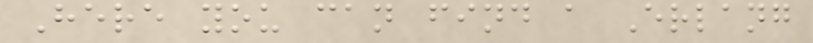Here you can find a Erlang
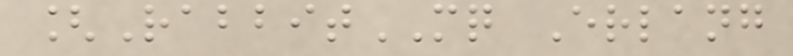[RabbitMQ Erlang
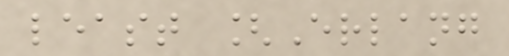least [Erlang
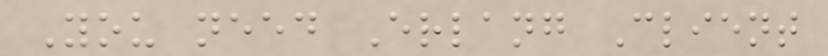You need Erlang Client
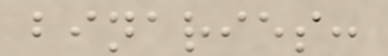binaries:
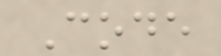Code
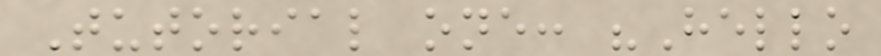Tutorial one: "Hello
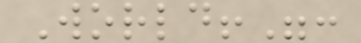World!":
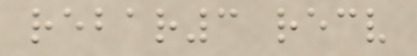rebar3 recv
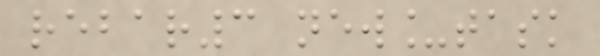rebar3 new_task
